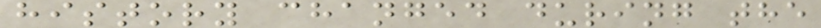history changed during the
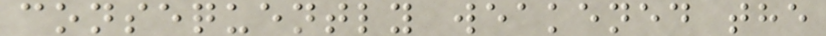consequently weakened the
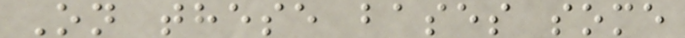On these bases some
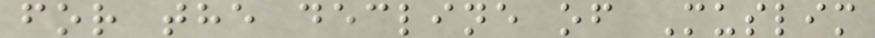for the decline of Muslim
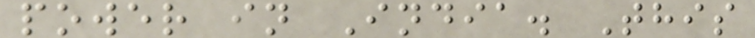power in India. This
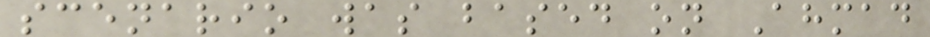scenario was based on Ahmad
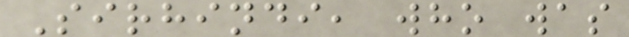Sirhindi, who was
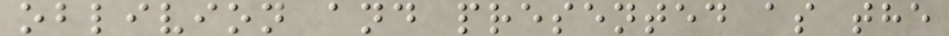oblivion and presented as the
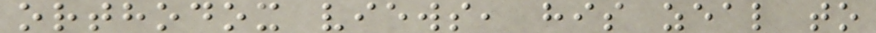orthodox views, his zeal to
